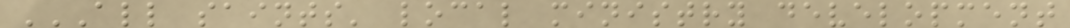ALL SAINTS' LOCAL MINISTRY DEVELOPMENT
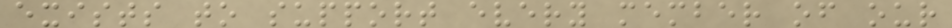exists to support every member of our
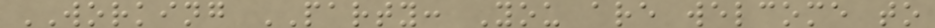WORKING PARTY: You are welcome to
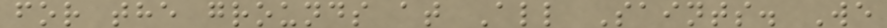for the grounds at All Saints. We
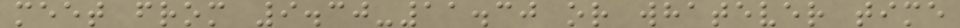meet from 9.30-11.30 or whatever time
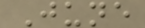June
